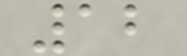12
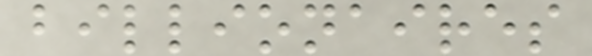billionaires
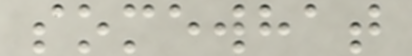somewhat
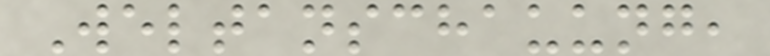Weltanschauung,
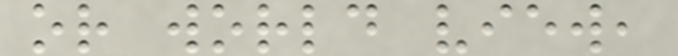or world view,
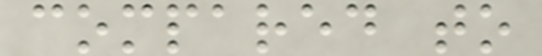compared to
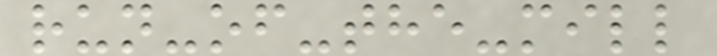run-of-the-mill
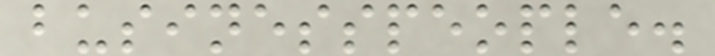businesspeople.
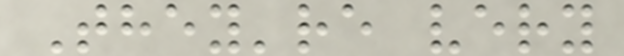They're very
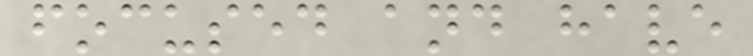focused and have
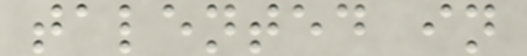talented in
